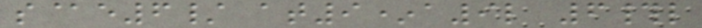s@e6/ at9*a9l 6#l
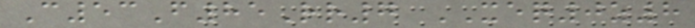C53F85Rr7 XEQ0z8
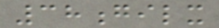38gilx
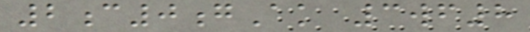2c0gAk 3wf8
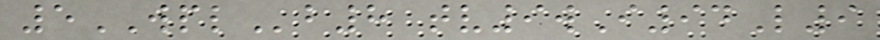5WPLb8 tv9wI94L9
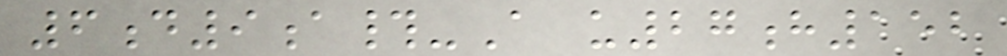6d9a#-A u27h152
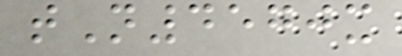tN4570x
